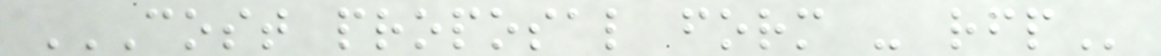COST PROPOSAL FORM - RFP
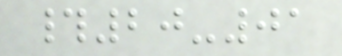#20-01
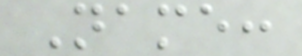Name:
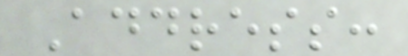Address:
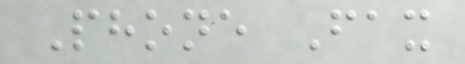Phone Fax
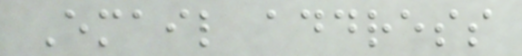Email address
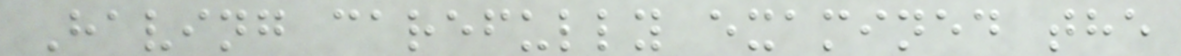Having carefully examined the
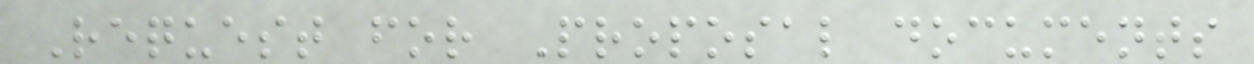Request for Proposal documents
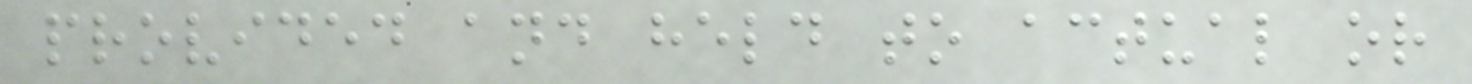provided and held to actual or
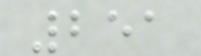251
